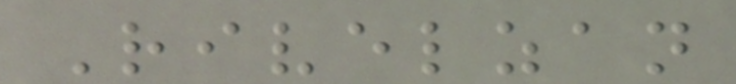Rivelzan
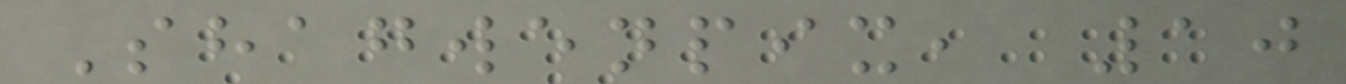Shagwenpix, 10
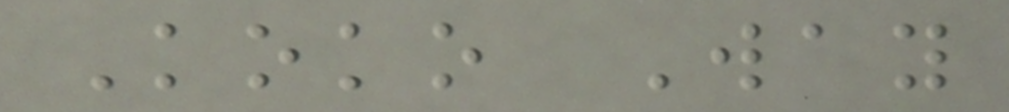Koko Way
